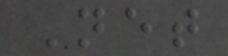Net
